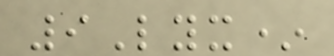9Lyx*
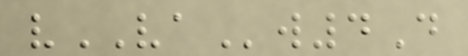vVAw4D
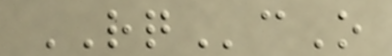RQcO
